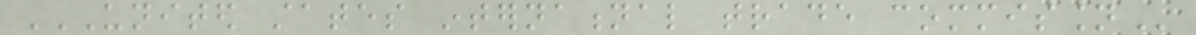UNITED STATES INTERNATIONAL TRADE COMMISSION
